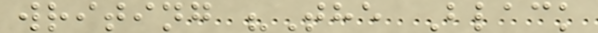writing "The Black
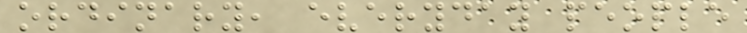ordinary, everyday people
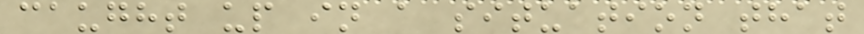caught up in a situation that
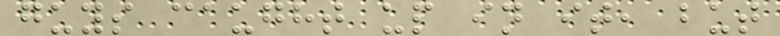guys caught up in it, but
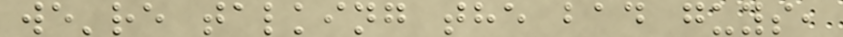we're talking the bad guys,
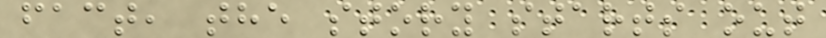fact, the story starts out
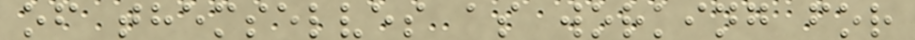of themselves as working for
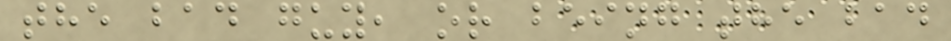the bad guy, or being the bad
